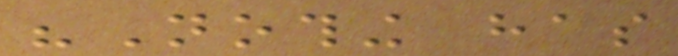"Nothing has
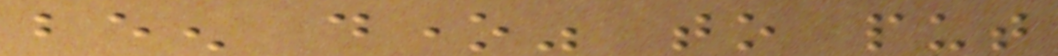been done" to put
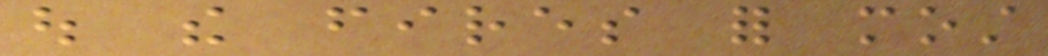out the fires for most
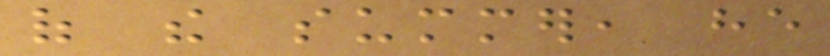of the summer, he
